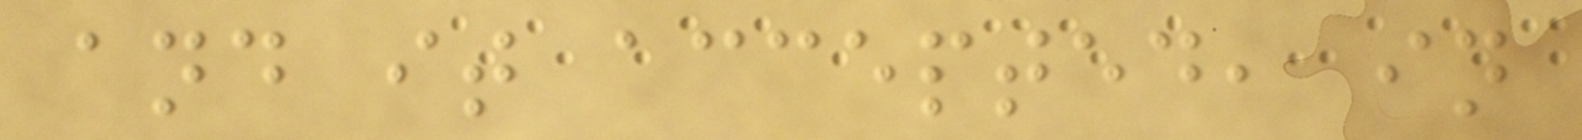and it accepted, in
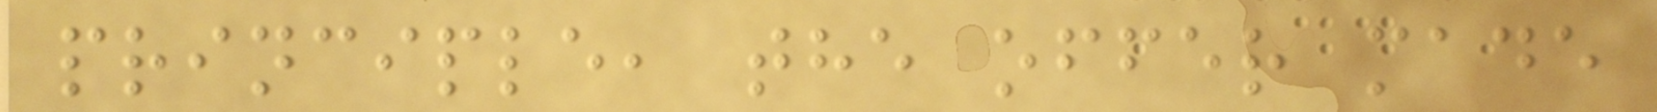principle, the offer made
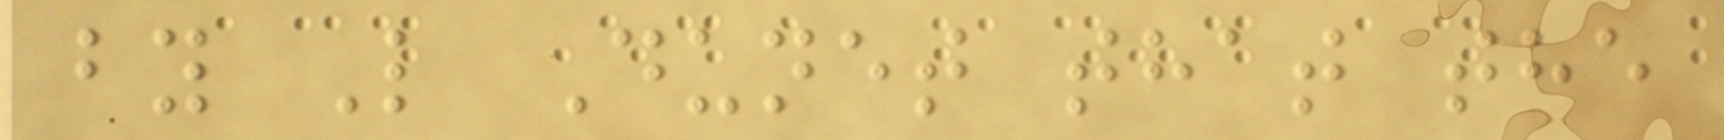by L Dunet that the
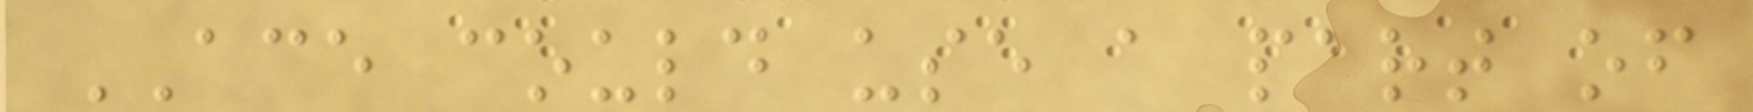ACE could use a part of
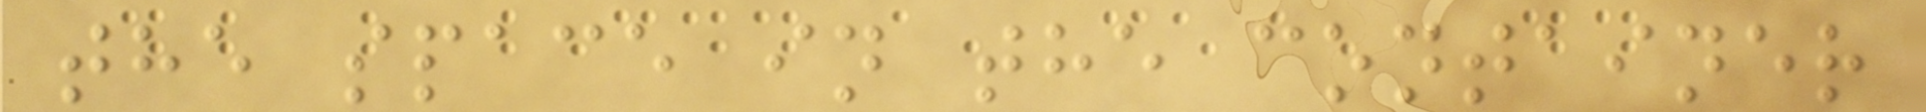the space in the container
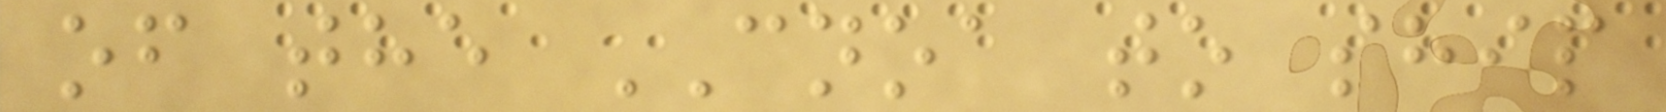of the CNOA to ship
